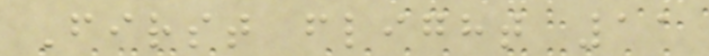First flight 11
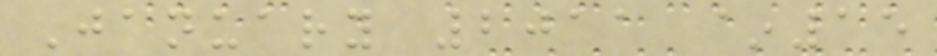January 2011 ~15
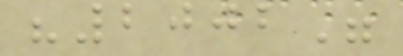"2002"
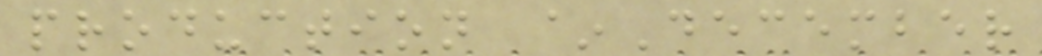production ~December
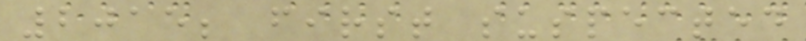2015; first suspected
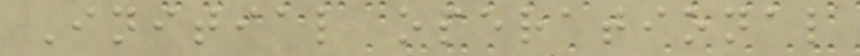Initial operational
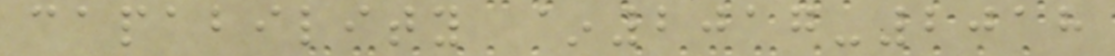capability ~2017-2018
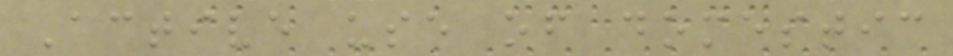Active use of domestic
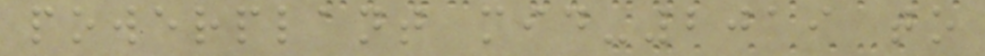powerplant mid-2019 to
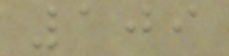109
